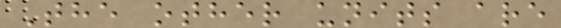The other units are
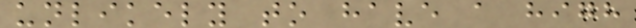unlikely to have a high
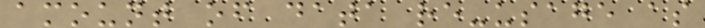amount of data re-usage as
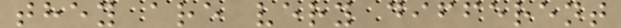they are very different
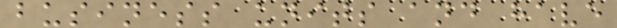business units and have
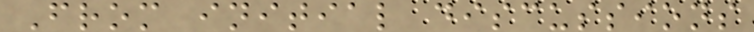From initial discussions
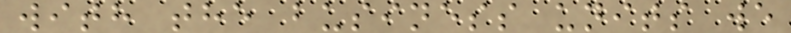with the business units we
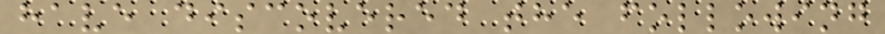have discovered the following
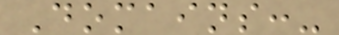Domains:-
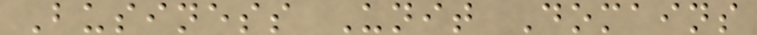Business Unit Domains
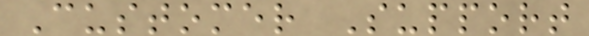Customer Support
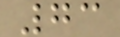73
